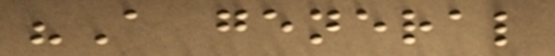"A general
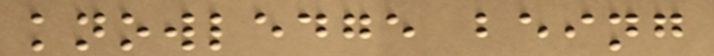knowledge being
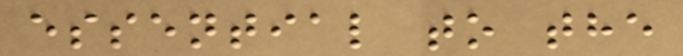essential to the
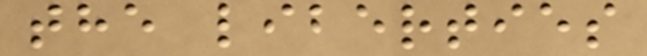the liberties
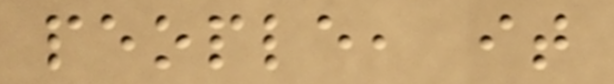people, it
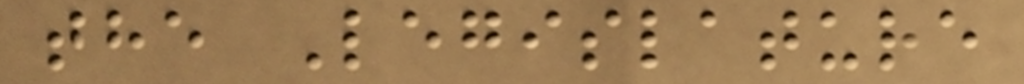the Legislature
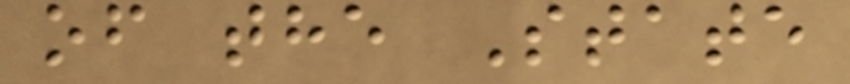of the State
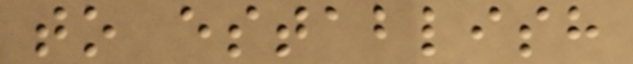to establish
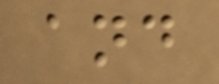and
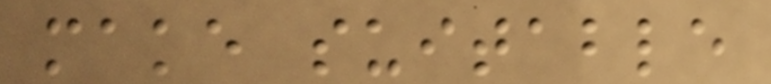make suitable
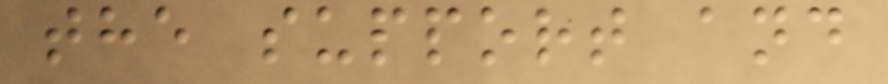the support and
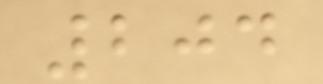204
